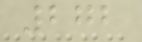272
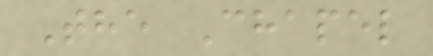The Chapel
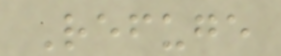Refuge
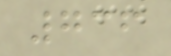736
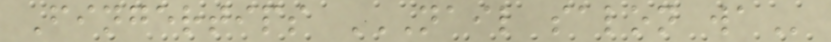Fingertips NAIL SALON WA
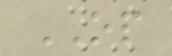OP
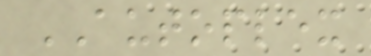AUTOPLEX
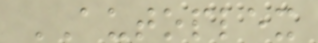AUTOPLEX
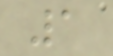1
